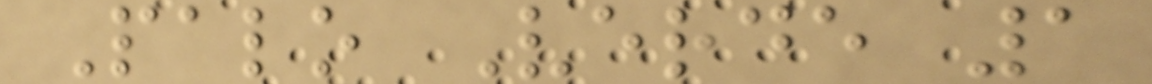Palo Verde 1
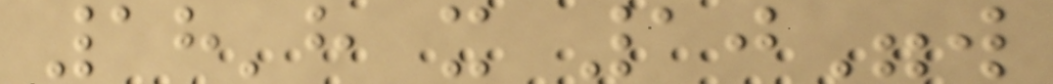18'h x 10"w
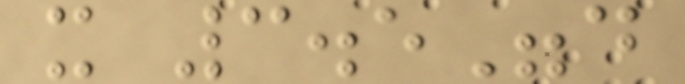x 3.5"d
